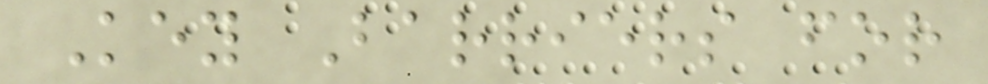Key Barriers for
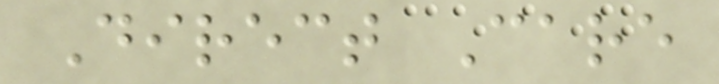Direct Care
